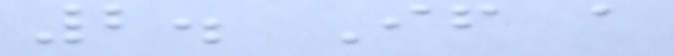2. If a
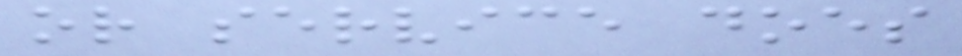or service does
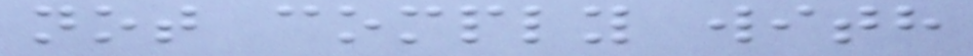not comply with
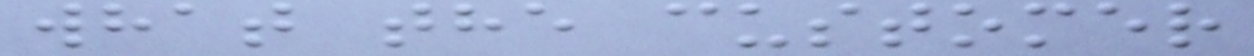what the customer
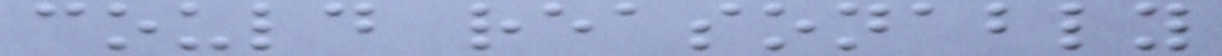could reasonably
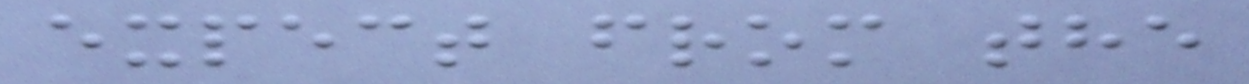expect from the
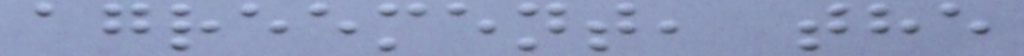agreement, the
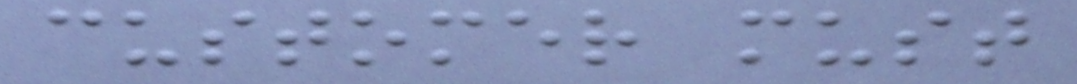customer must
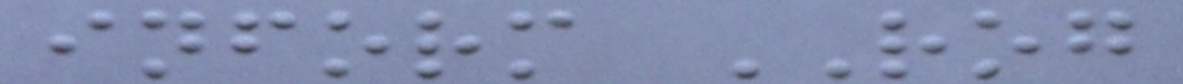inform ROG
